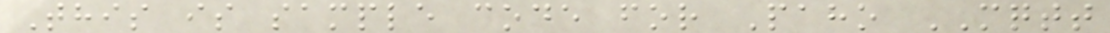This is sample code for Paho MQTT
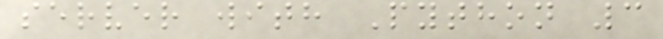server with Python 3
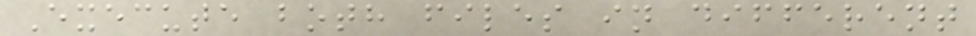Execute both files in different
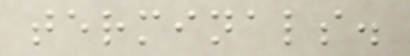terminals.
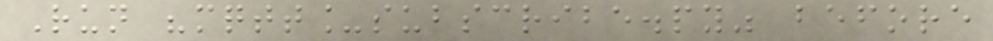Run "mqtt_subscribe.py" before
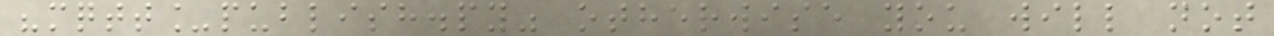"mqtt_publish.py" otherwise you will not
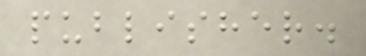publisher.
